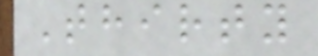Thirty
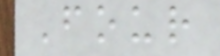Four
